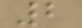2
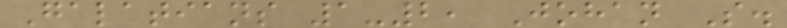Galatians 1-2, Johan S.
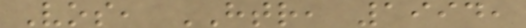Vos, HTR, 1994,
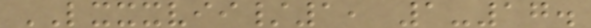LXXXVII/1, 1-17.
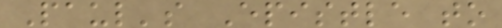Paul's Epistle to
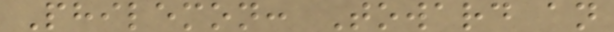Philemon: Toward an
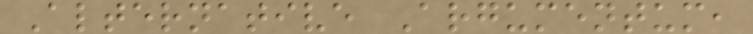Alternative Argumentum,
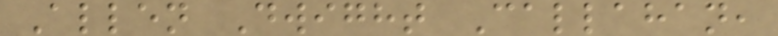Allen Dwight Callahan,
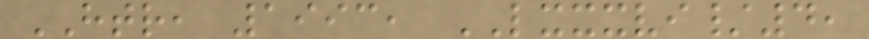HTR, 1993, LXXXVI/4,
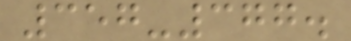357-377.
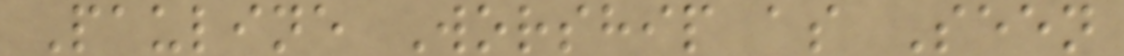Pauline Worship as Seen
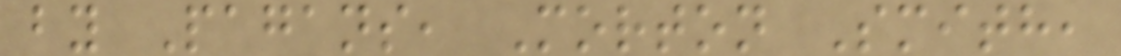by Pagans, Morton Smith,
